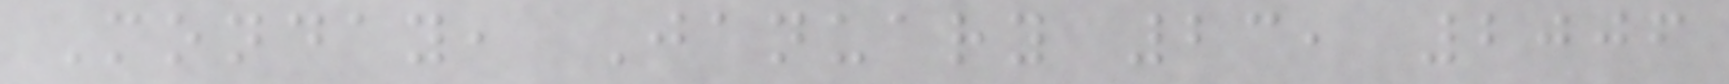Monday, January 23, 2006
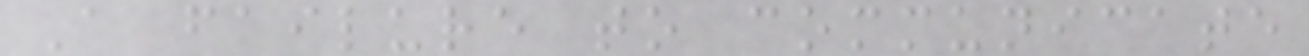A failure to communicate
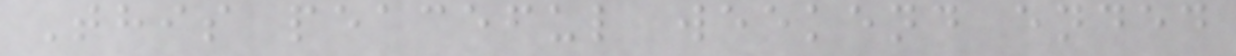This peaceful weekend ended
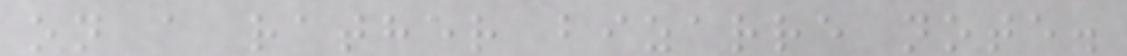on a rather bizarre note.
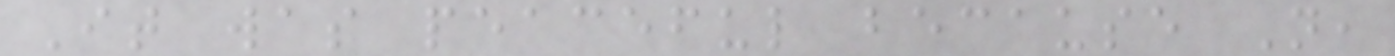It was peaceful because N,
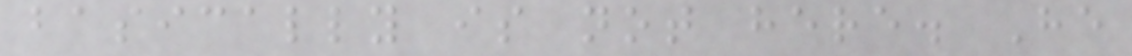basically is not here. He
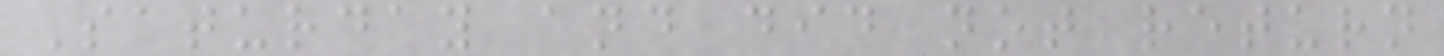Saturday and did not return
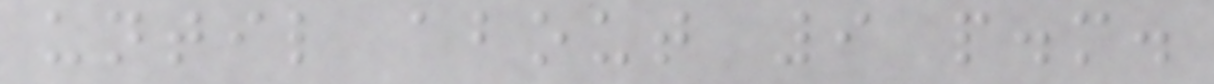until about 9 p.m.
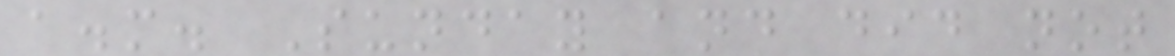a.m. Sunday and did not
